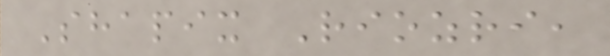Shapix Riozri,
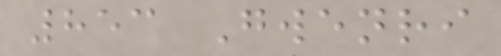853 Gwenri
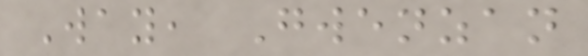Way, Gwenzan
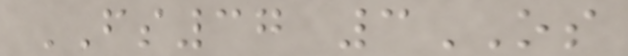FS37 3OS
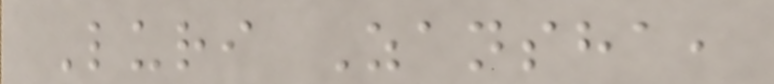Luri Zansha,
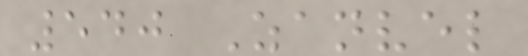540 Zanvel
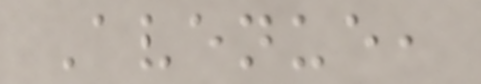Avenue,
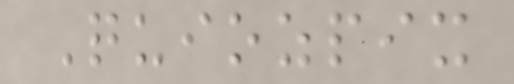Quiozpix
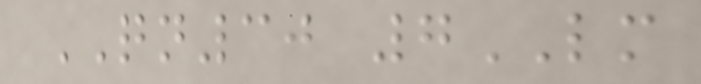QN30 7LM
